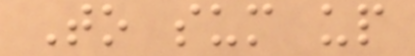To sum up
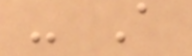- A
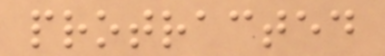protracted
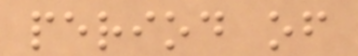period of
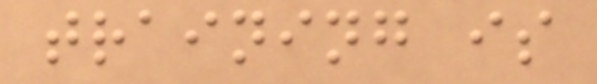training is
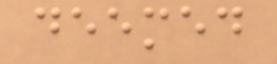deemed
